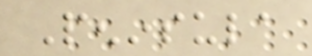Peninsula
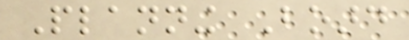Planning Board
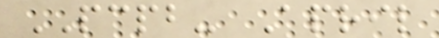PCPB- April
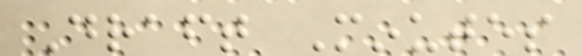Draft Minutes
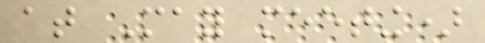at May meeting)
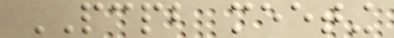PCPB meeting
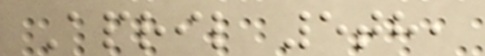April 5th,
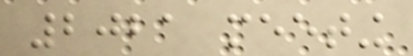2021 meeting
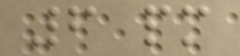6 pm
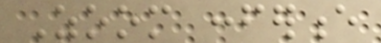Zoom conference
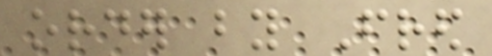order by Fred
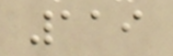119
